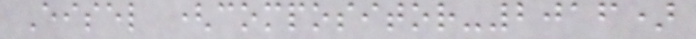Eisel (compositor-2016)
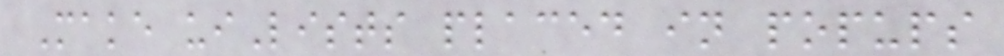Make uiLists placed in popups
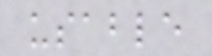usable
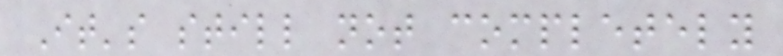It's still not completely
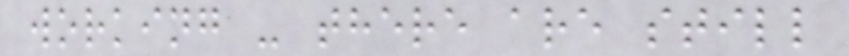working - there are still
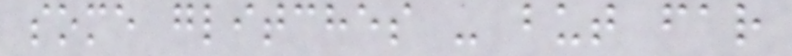some glitches - but far
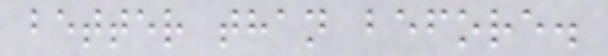better than before.
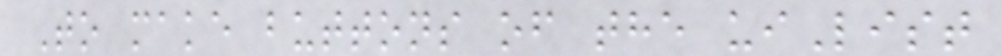To make buttons of the uiList
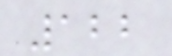122
